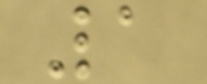1
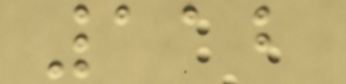112
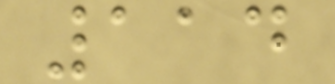114
